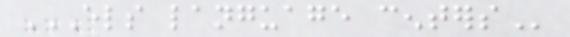ELS LANGUAGE CENTERS
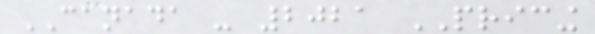CANADA - 2021 PRICING
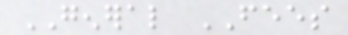GENERAL FEES
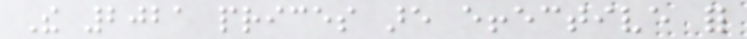The 2021 prices are effective for
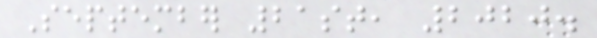September 21st, 2020.
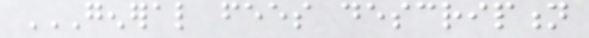GENERAL FEES DESCRIPTION
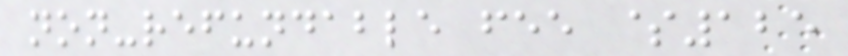non-refundable fee $125
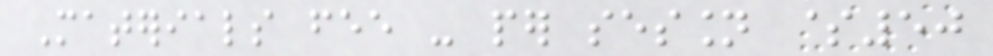Materials fee - per session $50
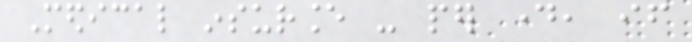Medical insurance - per day, if
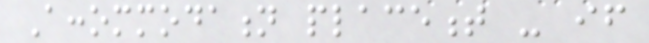Accommodation placement - if
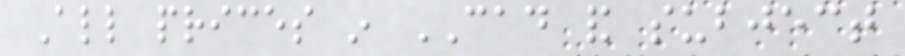All prices in CAD and subject
